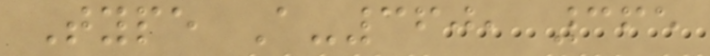Type A-360, 365
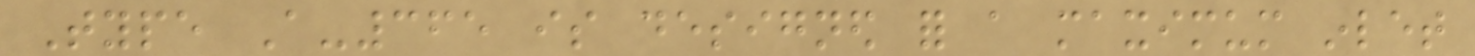Type A-365 is designed for a maximum inlet
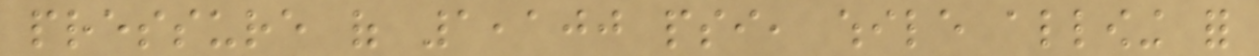pressure of 1,100 psi, while allowing for
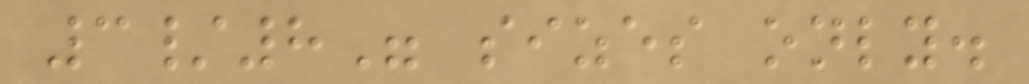3/8" sizes only.
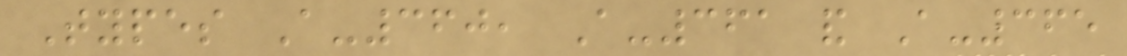Types A-360, A-361 and A-365
